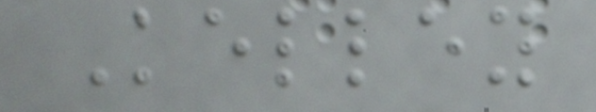Kelley
